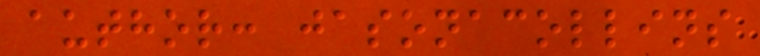author: jasonacollins
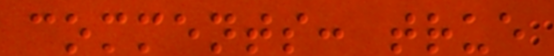comments: true
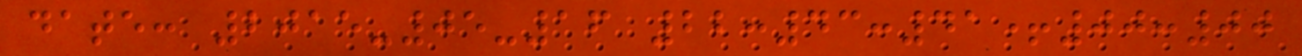date: 2015-05-16 22:43:41+00:00
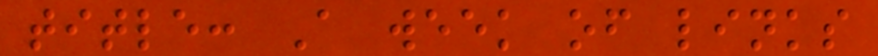title: A week of links
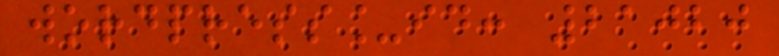wordpress_id: 21020
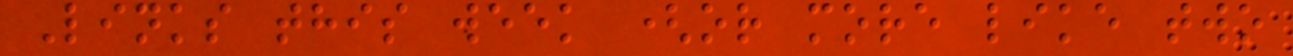Links this week (or more like two
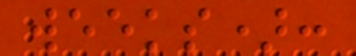weeks):
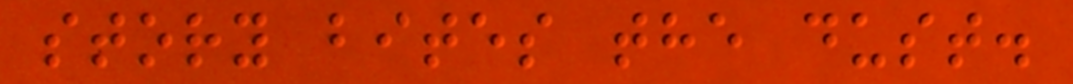story bites the dust.
